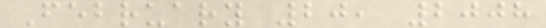February 20, 2008
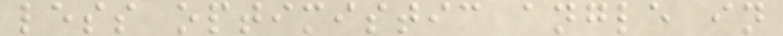less optimistic angle in
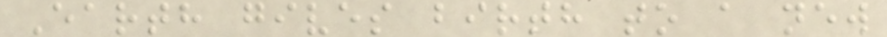Earth gives birth to a new
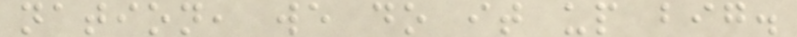nation, we do it up big.
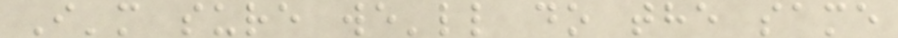I'm sure we'll do the same
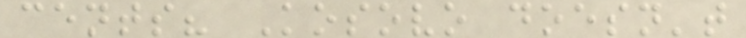cents? Kosovo doesn't
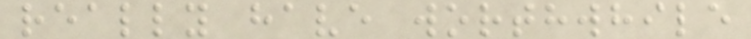really have worthwhile
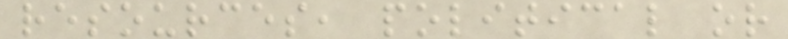resources, political or
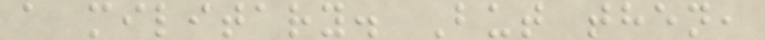a military. But then,
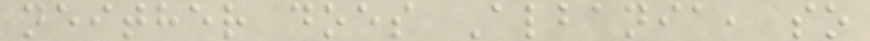neither does Albania, so
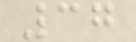37
